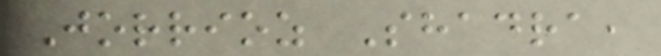Jorrioz Shadra,
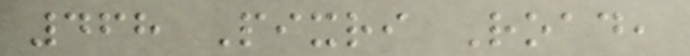468 Pixri Road,
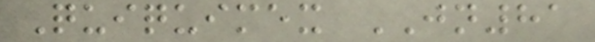Quiquimex JN81
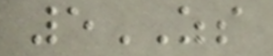5ZS
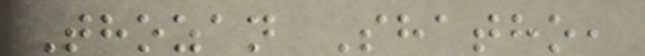Thozan Shatho,
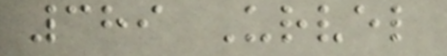389 Urvel
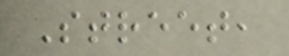Street,
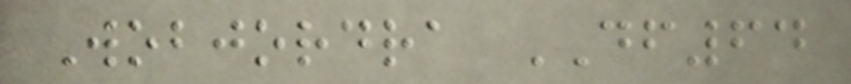Wobjordra DF64
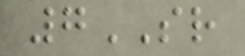7SR
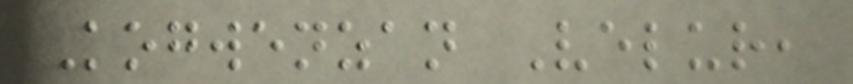Kogwenzan Velur,
